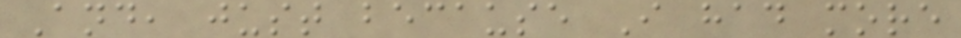And, just because I had more
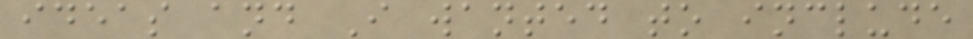ideas and I wanted to include
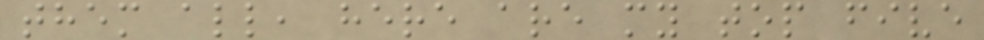them all, here are my top five
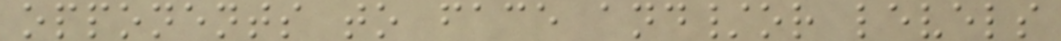opponents to face and/or levels
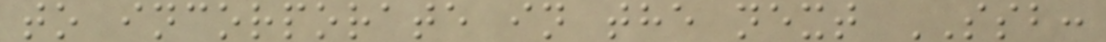to incorporate in the next SSB:
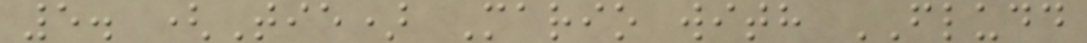5. (Tie) Mario with FLUDD
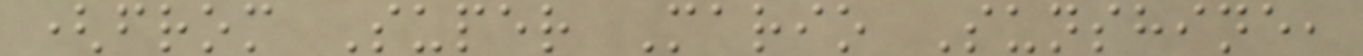(from Super Mario Sunshine,
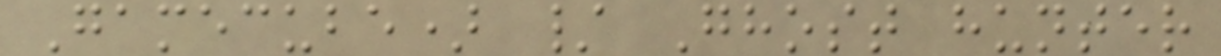Gamecube) / Ghost hunter
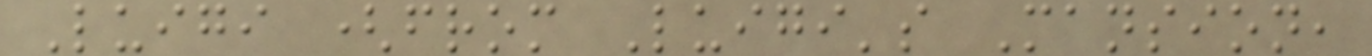Luigi (from Luigi's Mansion,
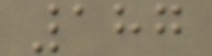187
